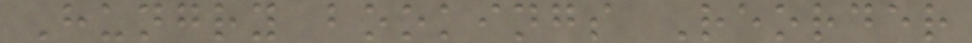Hungry bookings Reorder
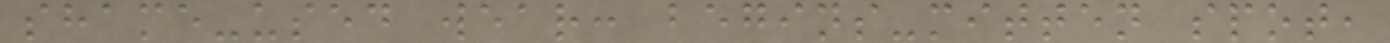shame-used wear: begins-mitten spot,
